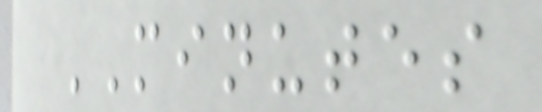MINUTES
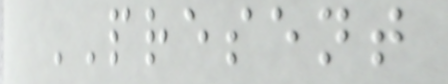PRESENT
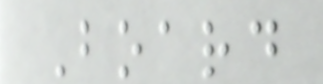Board
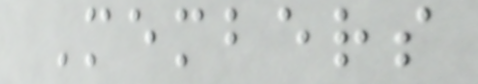Members
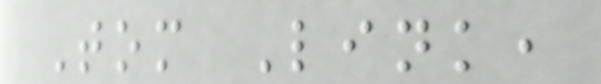Tom Link,
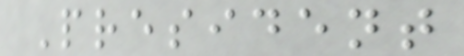President
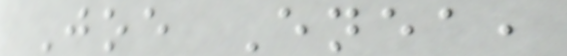Joe Enea,
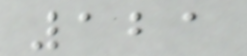121
